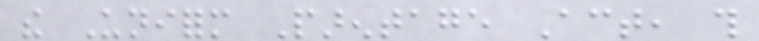the Uniform Parentage Act, this
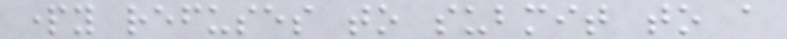party refuses to submit to a
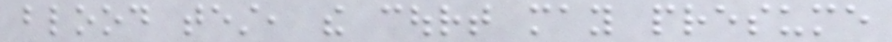blood test, the court may presume
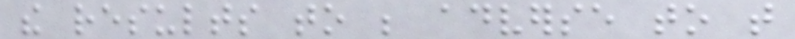the results to be adverse to that
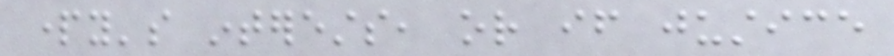party's interests, or if justice
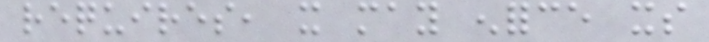requires, it may enforce its
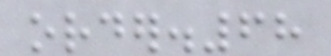order.68
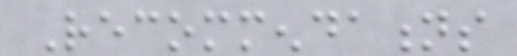Recommendations
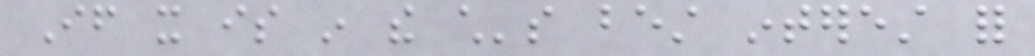If it is in the child's best interest for
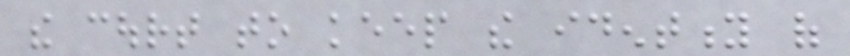the court to keep the identity of
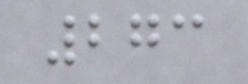273
